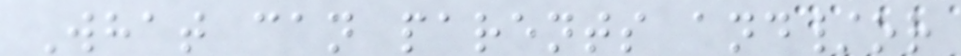What can parents and/or
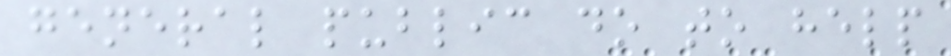general public do to help
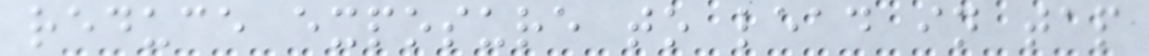reduce exposure to lead in tap
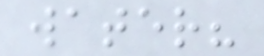water?
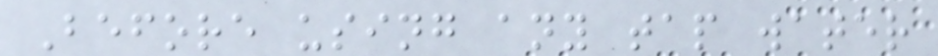Before using any tap water
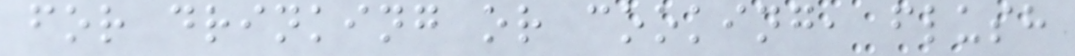for drinking or cooking, flush
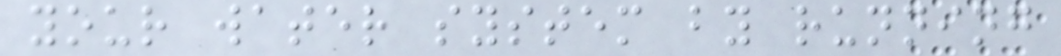your water system by running
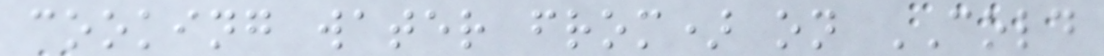cooking water from) on COLD
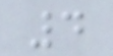4
